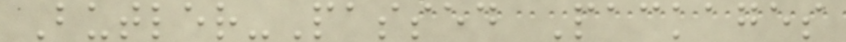Butler-Passed Packages
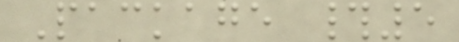Package #5
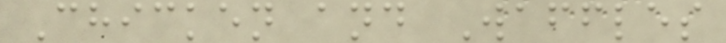Chicken and Waffles
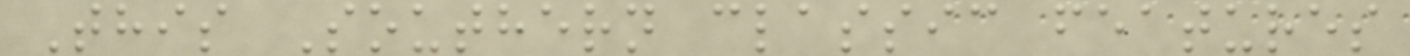This Southern classic features
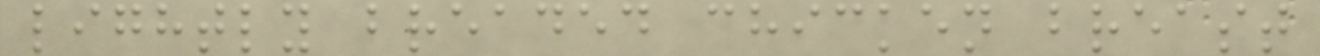lightly breaded chicken breast
